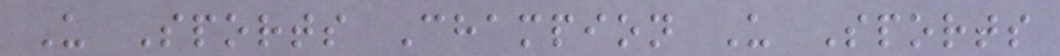U Sports Champion U Sports
